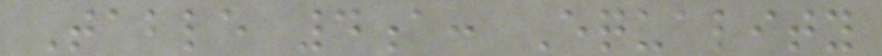Table 4a: Equality
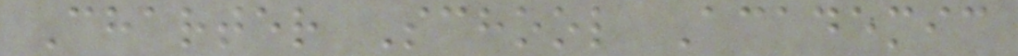Charter School Academic
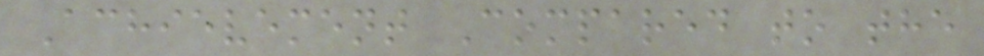Achievement Compared to the
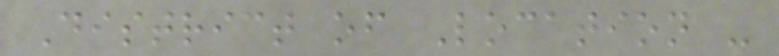District of Location -
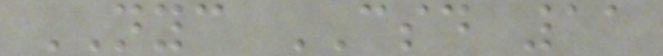NYC CSD 11
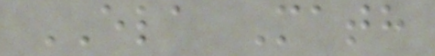ELA Math
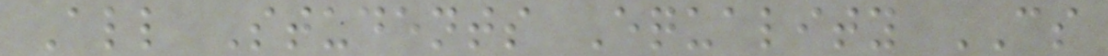All Students Equality CS
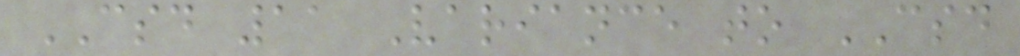CSD 11 Variance to CSD
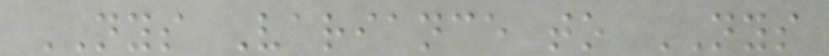NYS Variance to NYS
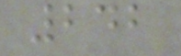242
